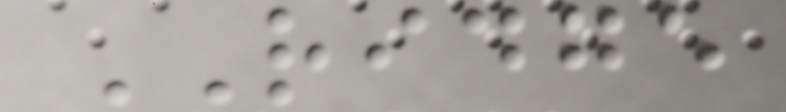RIDGE
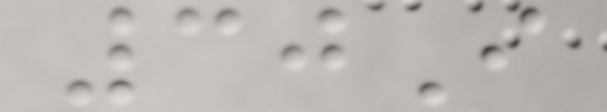30I
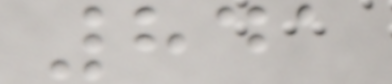841
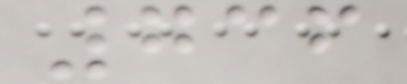736
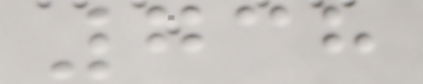738
